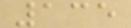135
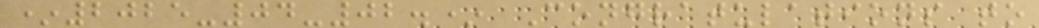*2025-04-02.* Congratulations to
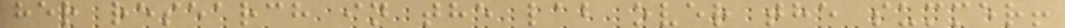her research in the lab over the summer!
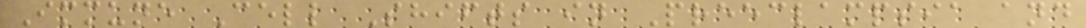Immune Cell Shifts in Preeclampsia and
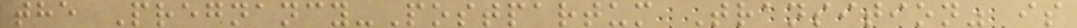the Pregnancy-Postpartum Transition" is
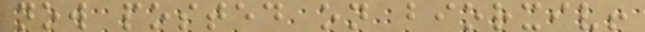now posted on biorxiv!
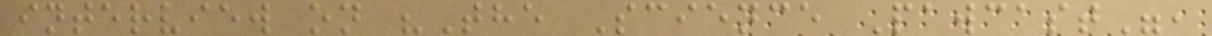interview on "The Science Pawcast",
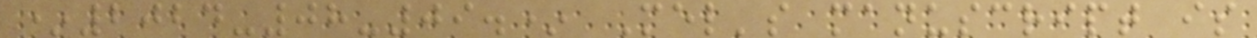*2024-08-09.* Mel's manuscript is
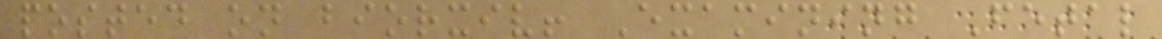posted on biorxiv! Examining Fetal
